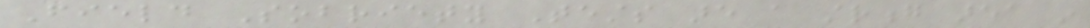Field Sobriety Tests are a strong area in
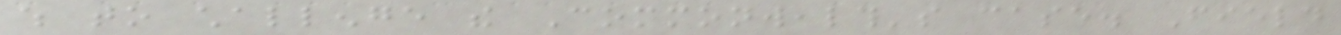which to challenge the Commonwealth's case. Field
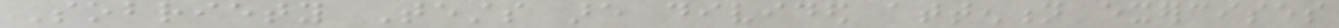Sobriety Tests are divided attention exercises
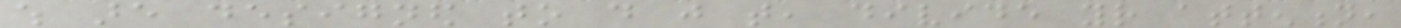which are designed to do just that, divide your attention,
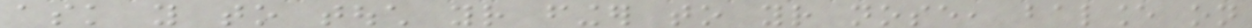ask you to touch your finger to your nose, balance on
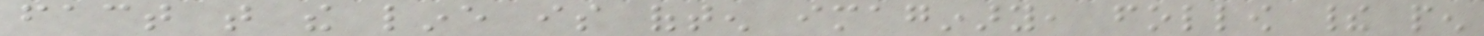fact that the line is often imaginary, follow their pen
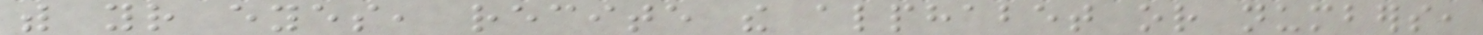with your eyes, recite the alphabet or numbers,
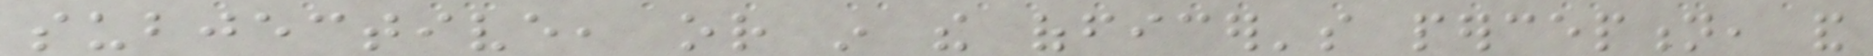subjective, or in the officer's perception, and
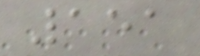151
